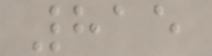815
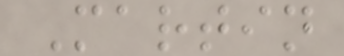Martin
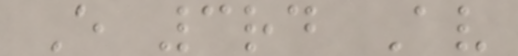E 3rd Av
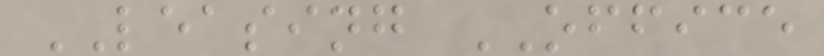LEASING OFFICE
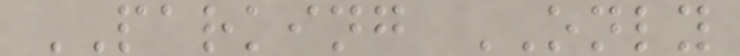PARKING ONLY
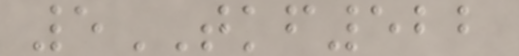5TKF522
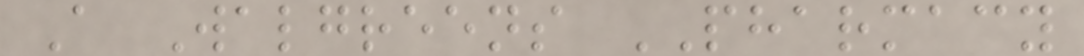A Walgreens PHARMACY
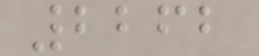2262
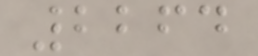2264
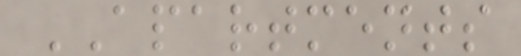APARTMENTS
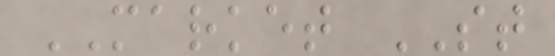MARKET ST
